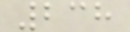238
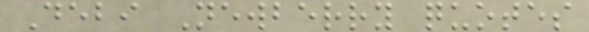Debi Newberry quotes
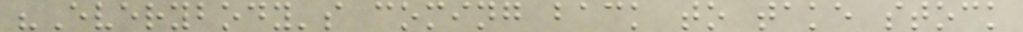"Everybody's coming back to take stock
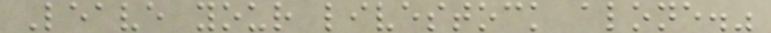Leave your livestock alone."
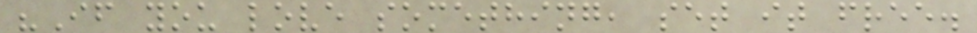"If you love something, set it free.
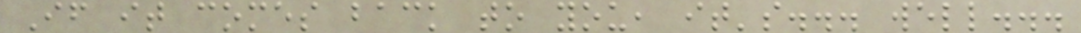If it comes back to you, it's... well...
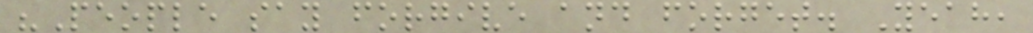"People say forgive and forget. Yeah,
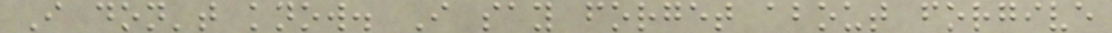I don't know. I say forget about forgive
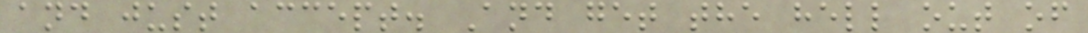and just accept. And get the hell out of
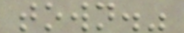town."
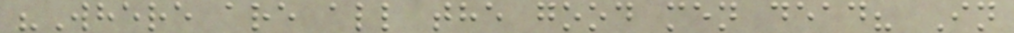"Where are all the good men dead? In
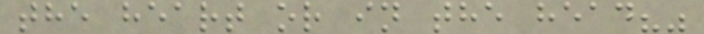the heart or in the head?"
